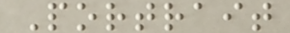Portrait
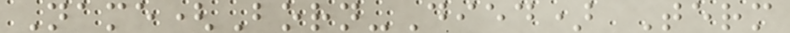Name(Born-Died) Term
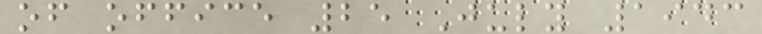of office 25 July 1943
